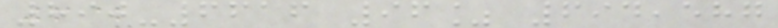890-6616 96% 694,587
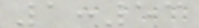1:53
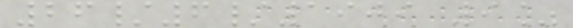26/6/1909 9%
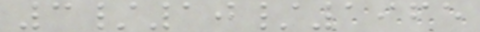3/10/1965
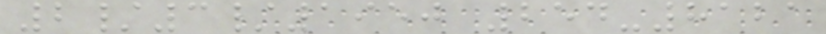2/3/1950 254-8121
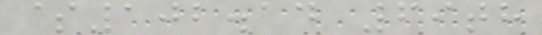$102.14 69th
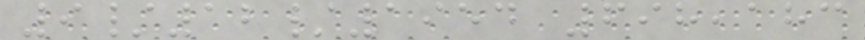9/12/1954 698,183
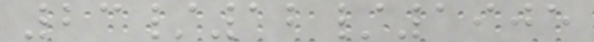23/12/1905
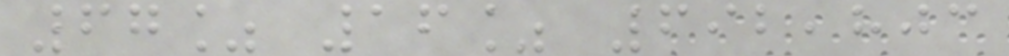67% 16% 692,803
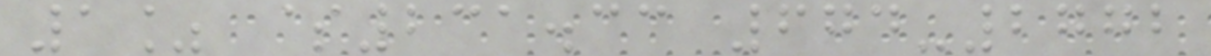1% $231.33 674-2772
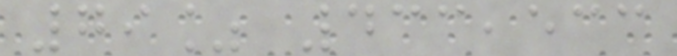79% 433,533
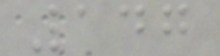147
